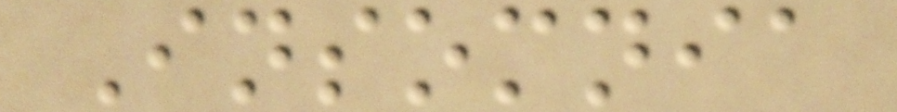Insomnia
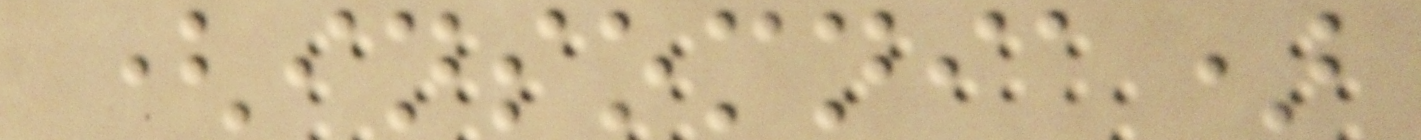(insomnia)
